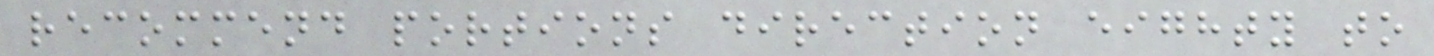recommend portions direction eighty to
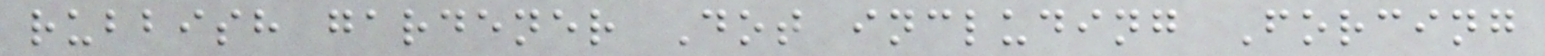rubbish gardener Dot including Forcing
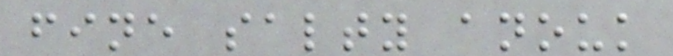fine salty anouk
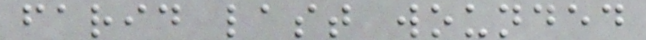farid last wounded
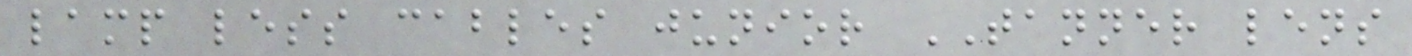lamp less cables junior TANNER lens
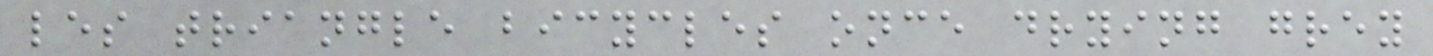les triangle bicycles once drying grey
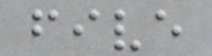five
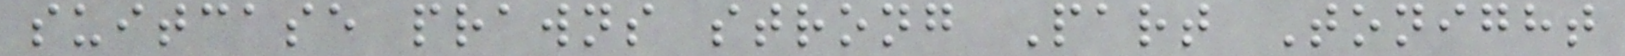suitcase prawns strong Part Tonight
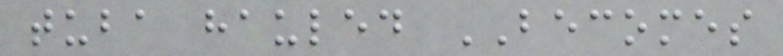tuba hauled BECOMES
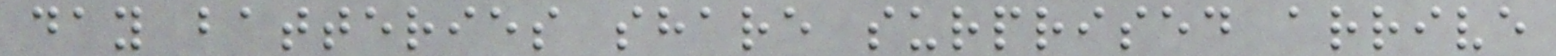day batteries share surprised arrive
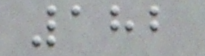182
